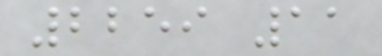2259 11
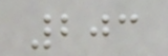203
